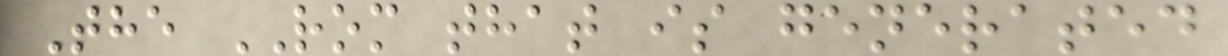The ROM that is generated
